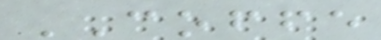COFFE
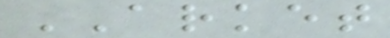ARKET
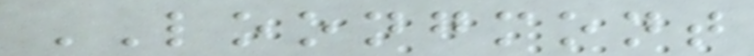LOONGMONT
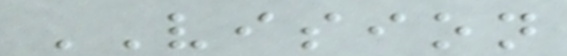VISION
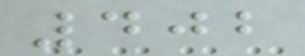402
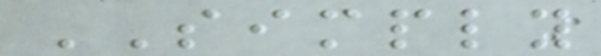SIMPLY
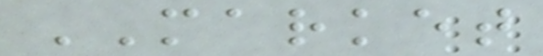MARKET
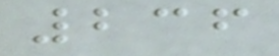236
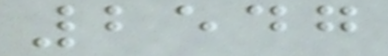2547
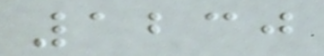1230
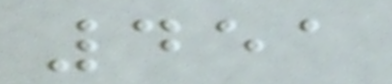451
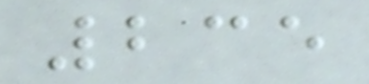235
